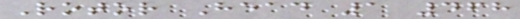Rotor Head 1 468
